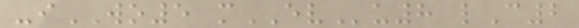-iWO5 mEVu8 lC2
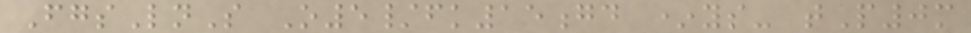FgsLnS O5/fk15gd *ys- tP0m
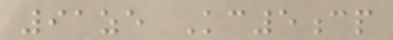91ze Kc5cp
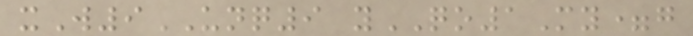xW9UNQ9 yQO1My=g
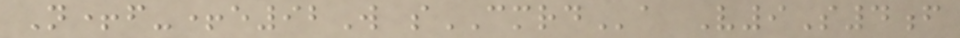N+f-+e92W sCMRDa V9S4f
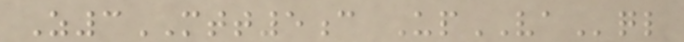Z3MTT5c UpVAql
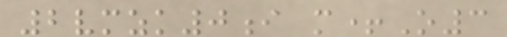2vmzk0i m+O3
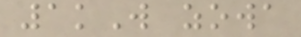1kW zowa
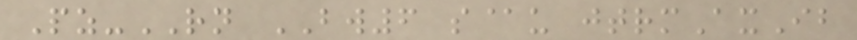Pz-RN BW6 s@u jtrmAxIb
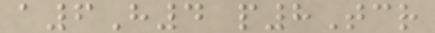a6H4 p8Tcr
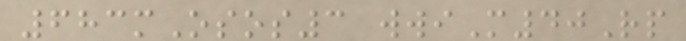683mOsos3 wwiM40Rp
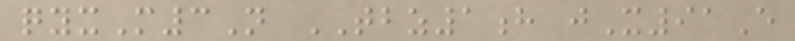qyxM3N TBZ1h jX91E
